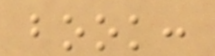book:
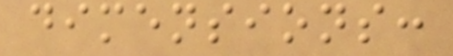dimensions:
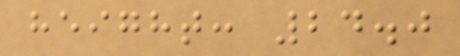height: 24.0
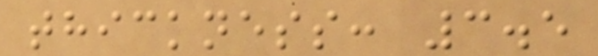thickness: 3.5
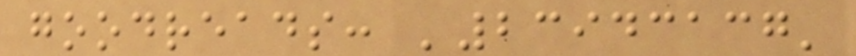goodreads: '23943137'
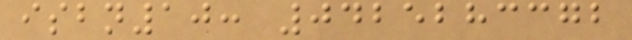isbn10: 0425283372
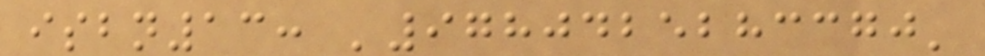isbn13: '9780425283370'
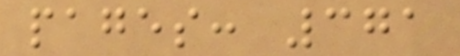pages: 371
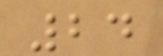24
